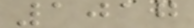1017
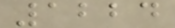1224
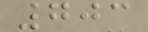703
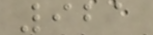921
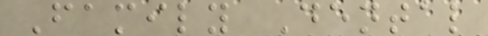Family Dental
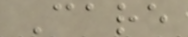Care
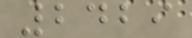2429
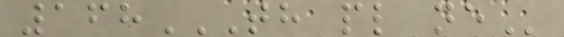168TH PL NE
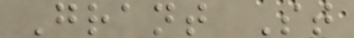Grant St
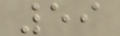59
